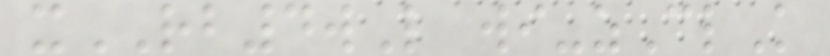xRB4wL wi-zClK
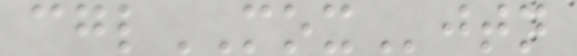cglMOXjtn
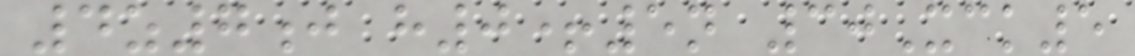4z7j h0+5n 30Xck5
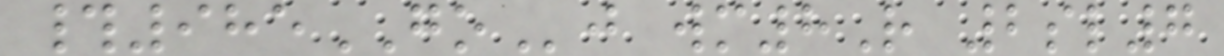#985GOj wm8R 2sl7
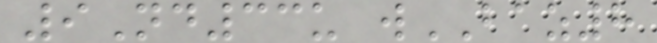9Nd33u wBAZ8
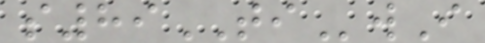s89TIwI
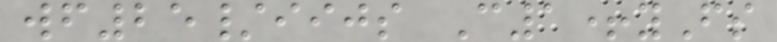wf25/iijs C1+yFs
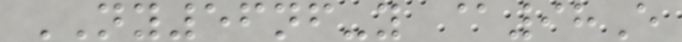NY56nf-y @98E
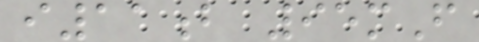i11b 95mF
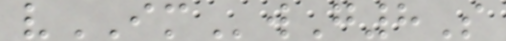vIMwG8S
